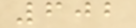602
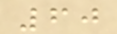60
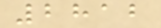2812
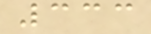333
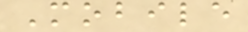Mobile
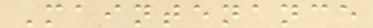Maintenance
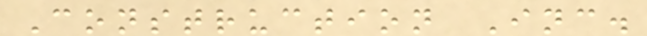Construction Inc.
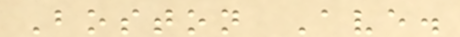Boston Ave.
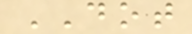DOT
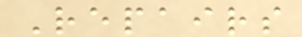Repairs
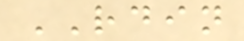RDIN
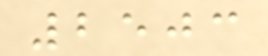2503
